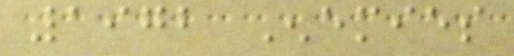1972 Enemies
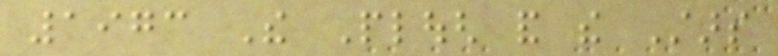1973 The Plough and the Stars
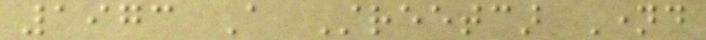1973 A Streetcar Named
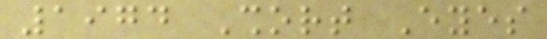1974 Short Eyes
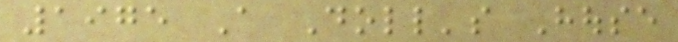1975 A Doll's House
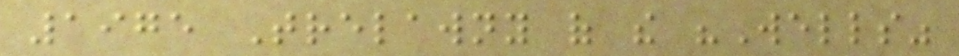1975 Trelawny of the "Wells"
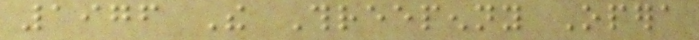1976 The Threepenny Opera
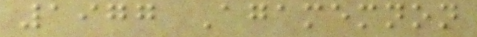1977 Agamemnon
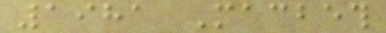1981 Macbeth
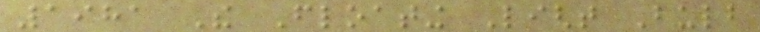1981 The Floating Light Bulb
